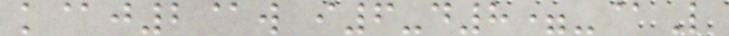k@j2@w i6-d8=-@L
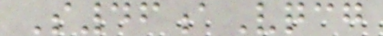S46aVqcg
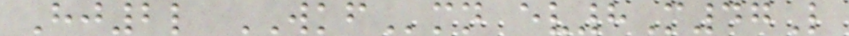Hj2l WKFmn ev8M47L
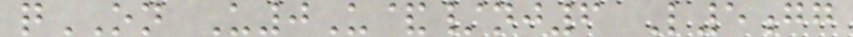qON U0U&/nj6 L5gg
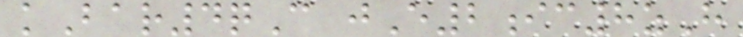kBar4qC jE2ic8zH
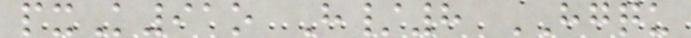pxK91o H/8 HGQU
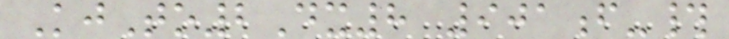KjTo2Dx8 901f-#
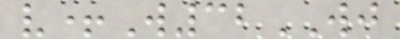v+W32WJ
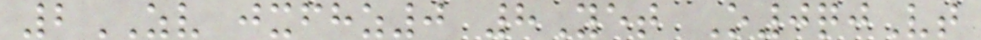2ZV jxfhz0 8Yet O0qjVt
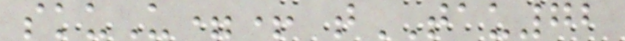skuU=+ tTAU72
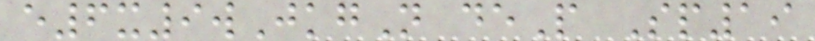e6x9wJkgN deP Sp19
